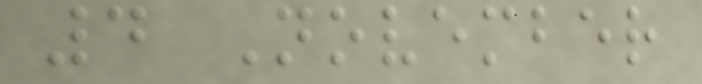4 November
